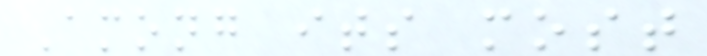Among its most
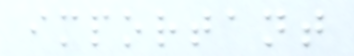important
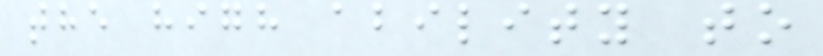the high ability to
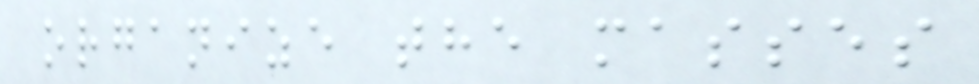organize the masses
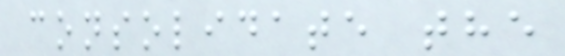consolidate the
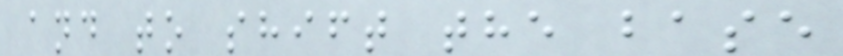and to shift the base
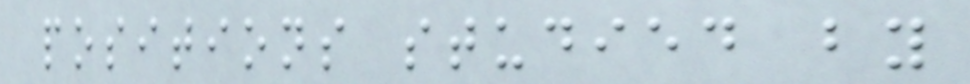positions studied by
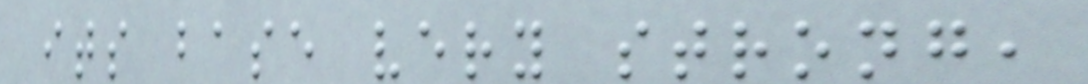its base very strong,
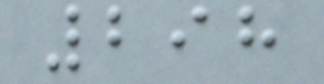298
